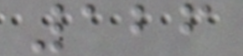126
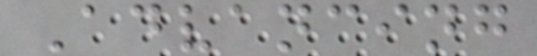Advancing
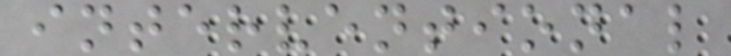interventional
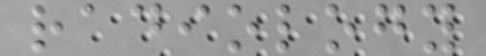radiology
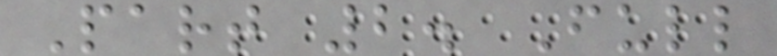Part 2. Full
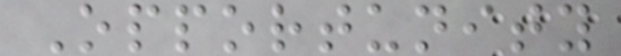Opportunity
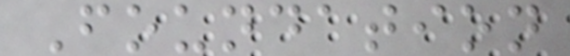Foundation
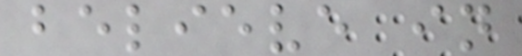believe in
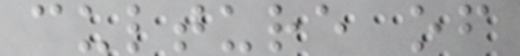culture of
